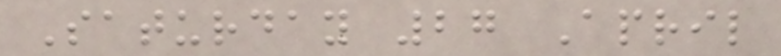Saturday 27 April
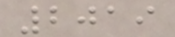2019
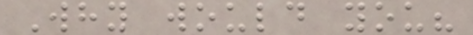Why would you?
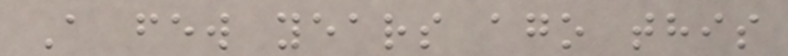A few years ago this
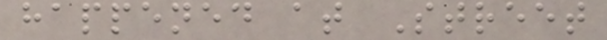happened at Street
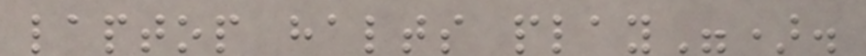laptop halts play").
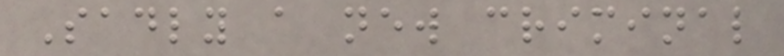Sadly a new criminal
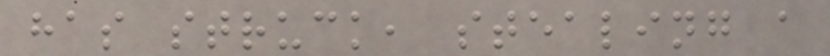has struck, stealing a
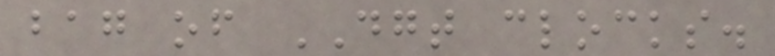bag of DGT clocks.
